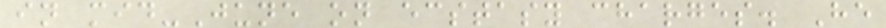in mid-June on ecstasy charges. He
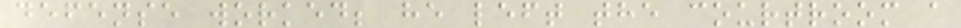defense worked; he left the courtroom a
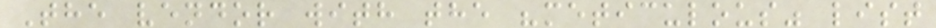The vendor with the "meticulous" list
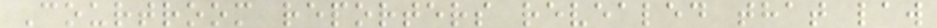Courtroom reporters revealed that law
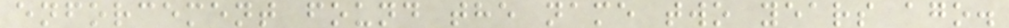enforcement found the name two years ago.
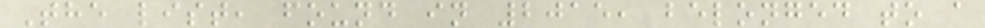The list, found in 2015, belonged to a
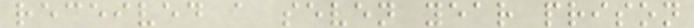received a seven year prison
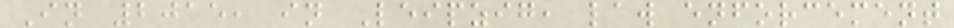In 2015, in Leipzig, law enforcement
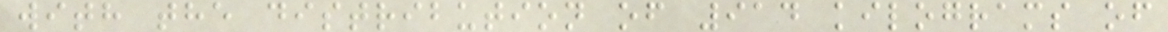with the distribution of 914 kilograms of
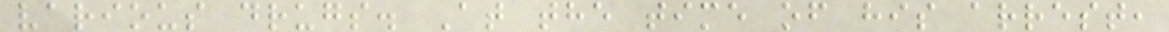various drugs. At the time of his arrest,
